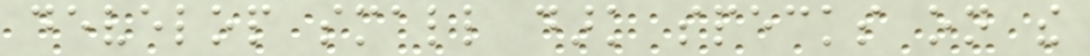develop small dark specks on the
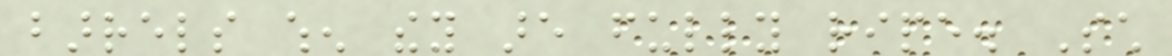barrels when they are fully ripe. Such
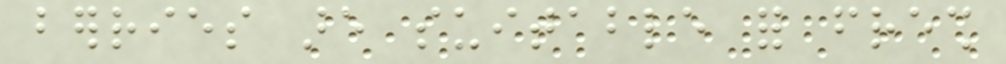berries are suitable for fresh
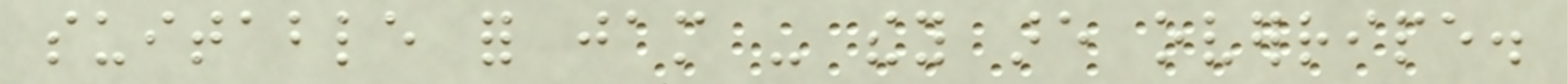suitable for jam - they are overripe.
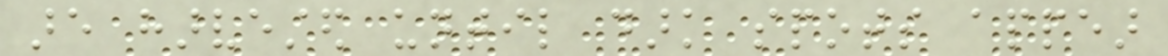are harvested until dark spots appear
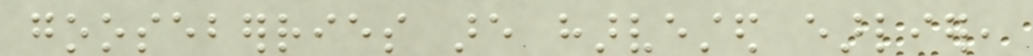gooseberries are harvested earlier,
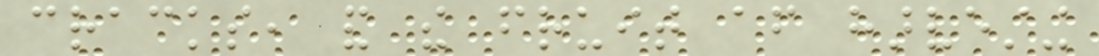cracks, and the fruit after harvesting
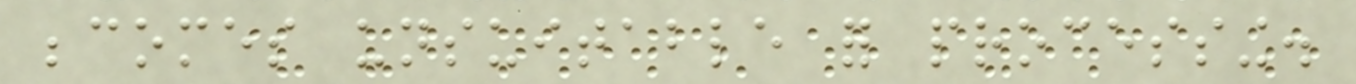becomes unsuitable for processing.
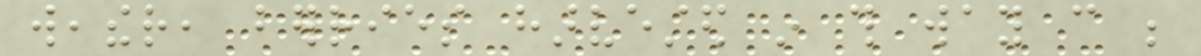weather, berries harvested in this way can be
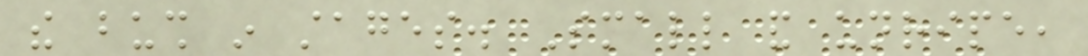the bush in stages. Small and unripe,
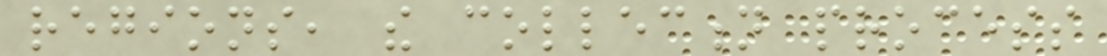regions, the collection process
